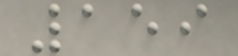159
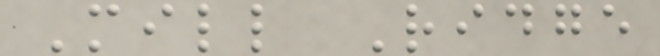Mill Ridge
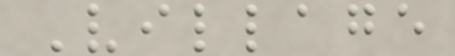Village
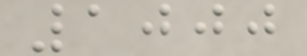1000
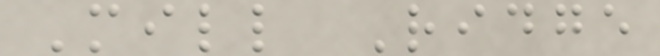Mill Ridge
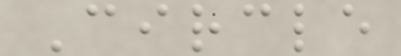Circle
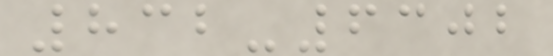832-6302
